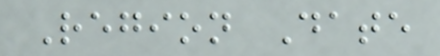Region Date
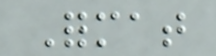Format
